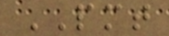PMT
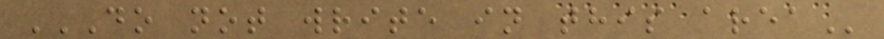DO NOT WRITE IN THIS AREA
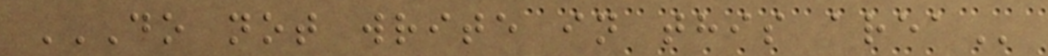DO NOT WRITE IN THIS AREA
